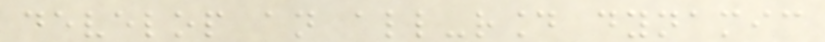develop an all-round dynamic
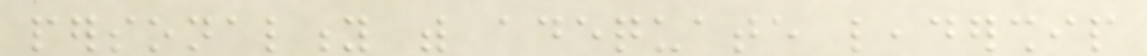personality with adequate leadership
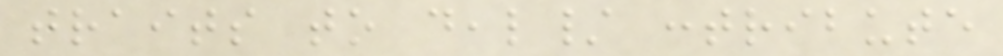traits to deal/ contribute
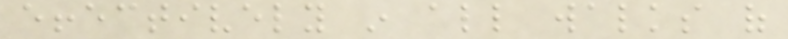effectively in all walks of
